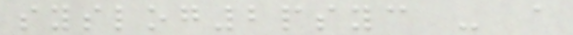syslog2psyc - a
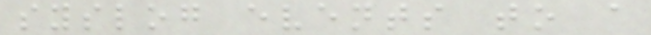syslog events to a
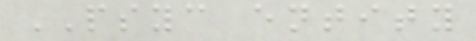PSYC entity
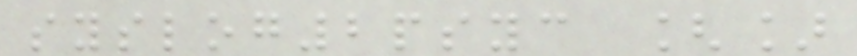syslog2psyc []
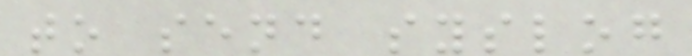to send syslog
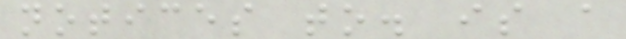notices to. is a
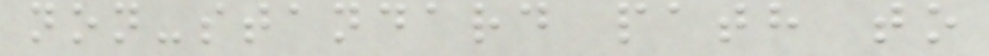non-standard path to
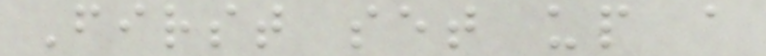First set up a
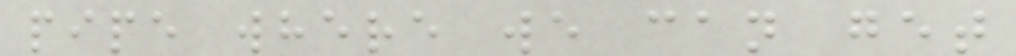pipe where we can get
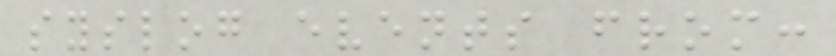syslog events from:
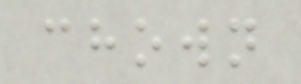chown
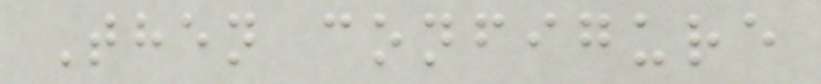Then configure
